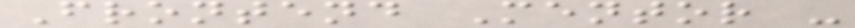Frontend Mentor -
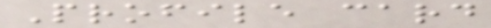Profile card
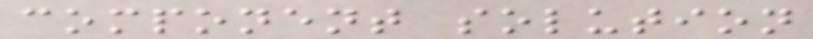component solution
